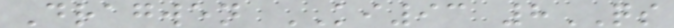Dragwen KI93 8QS
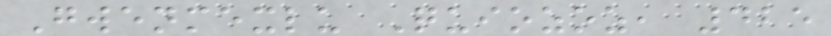Gwenmexlu Quiozoz, 425
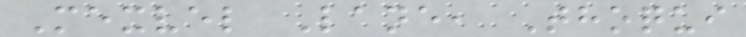Mexvel Lane, Thoqui
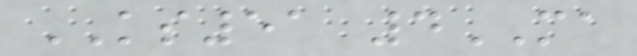KS51 4MA
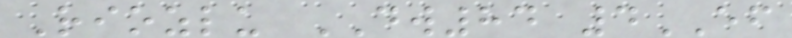Riozlu DW84 4EF
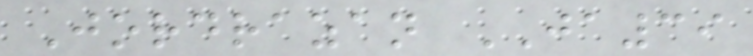Jordrazan JA39
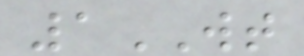1WT
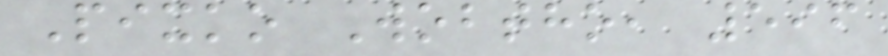Pixko Wobtho, 596
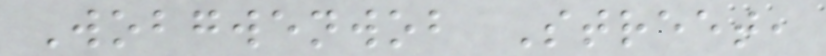Wobgwenwob Street,
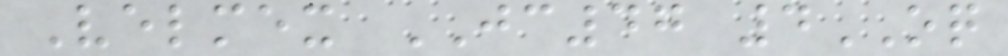Velmex JC47 4OQ
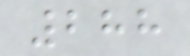288
